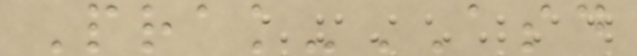Prak-ASD
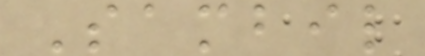Sambil
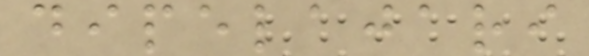dipelajari
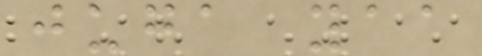juga yaa
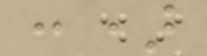:)
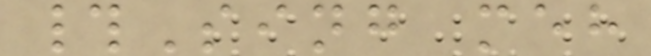#Sing meh
